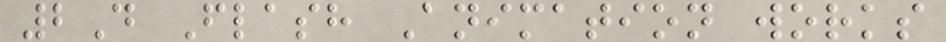2D Flash Animation works
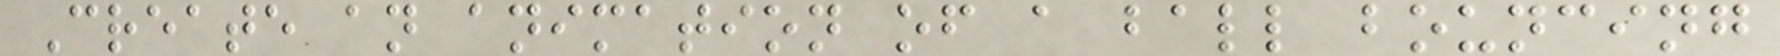Create an animation of a ball bouncing
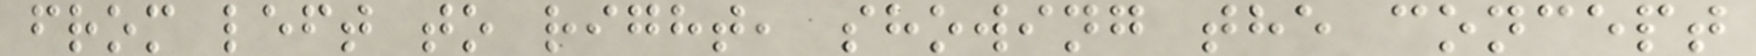from left to right, showing the concept
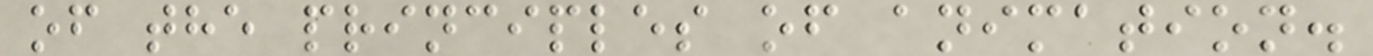of the principles of animation.
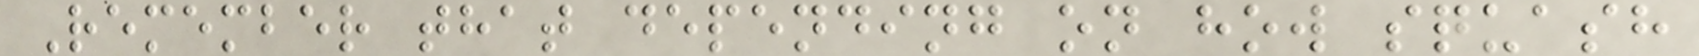Remember that depending on how squash
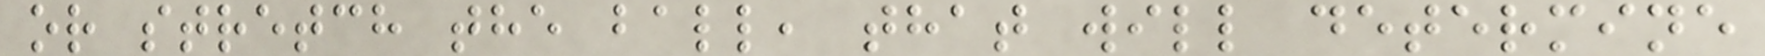or stretch the ball, that will determine
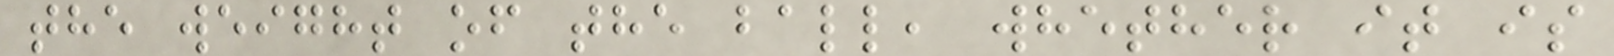the weight of the ball, whether it is
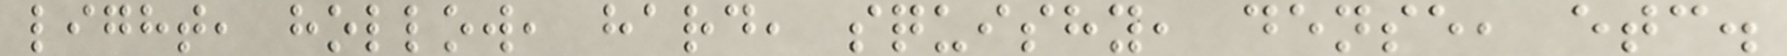light, hollow, hard, squishy, dense, etc.
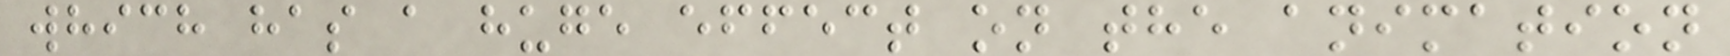which has a huge effect on the animation
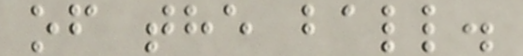of the ball.
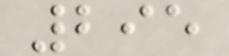295
